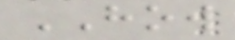HOW
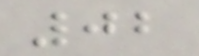02
